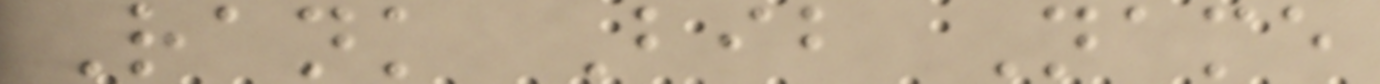Rank Bib Name
